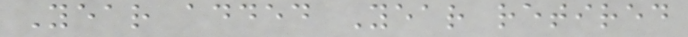Year added Year retired
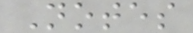Notes
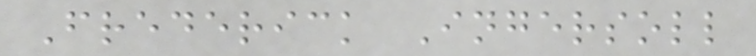Frederick Ingersoll
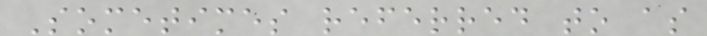Sometimes referred to as
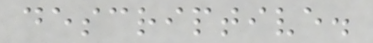descriptive.
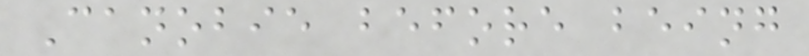Canobie before being
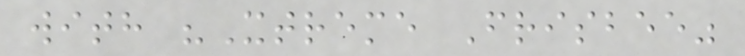with "Xtreme Frisbee"
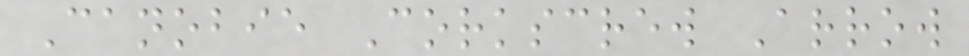Canobie Corkscrew Arrow
